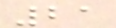21
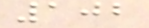102
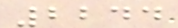2244
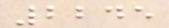2245
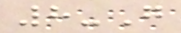8-G
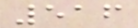516
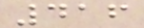416
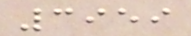3959
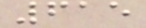615
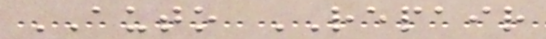AUTO REPAIR
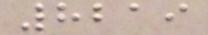8219
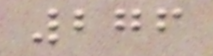276
